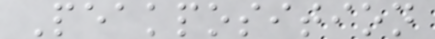Peakposition
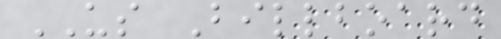US Billboard
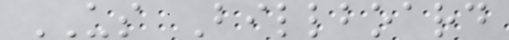US Billboard
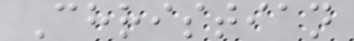Christian
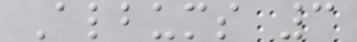Albums 3
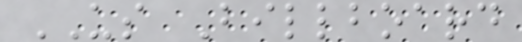US Billboard
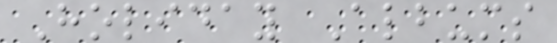Holiday Albums
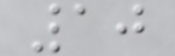10
